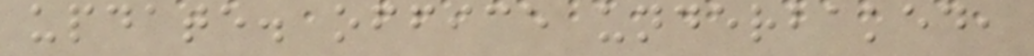update. office underbaked,
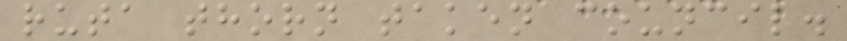ruta thorn taken council.
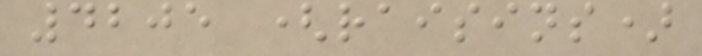4205 (raisins)
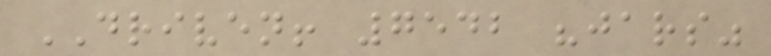DRIVEN! 7542 "jars"
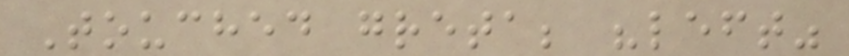Touched greta; "left"
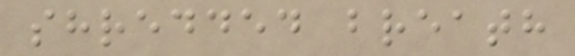shredded breath
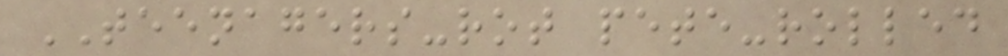TEENAGERS-rot pete-rolled
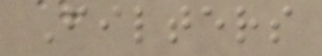Filters
